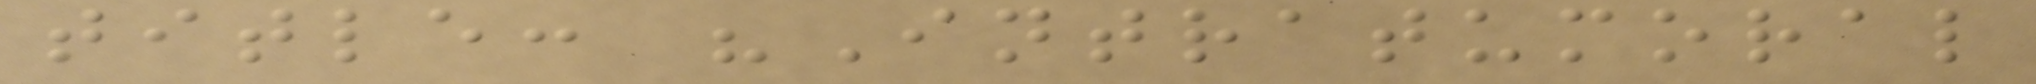title: "Intratumoral
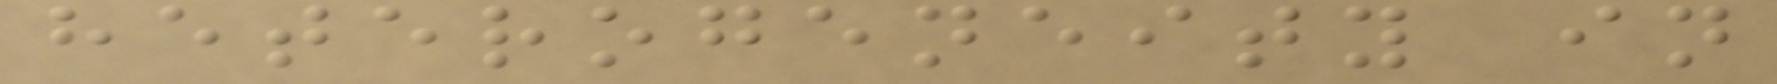heterogeneity in
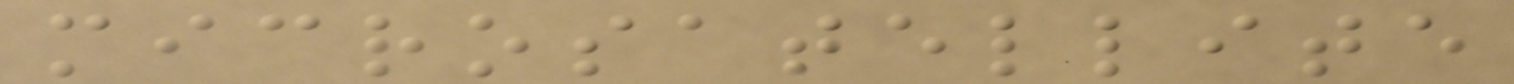microsatellite
